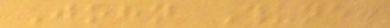John Thune:
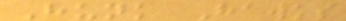Hunk Hawks
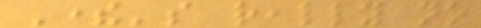There's really no
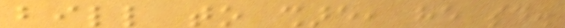bill to share, he said.
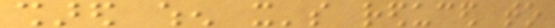shared when it's reduced to
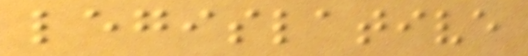legislative
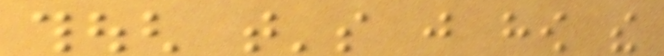though that's just how the
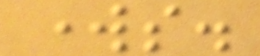works.
